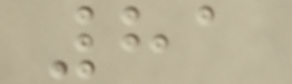81
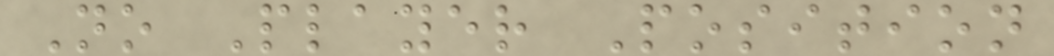No Player Position
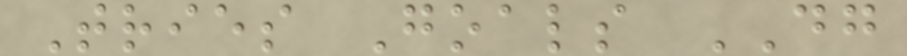Tries Goals DG
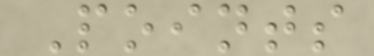Points
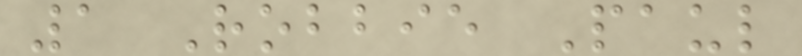1 Robbie Paul
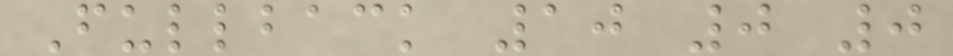Fullback 10 0 0
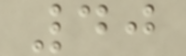40
